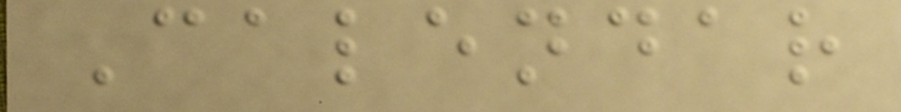Calendar
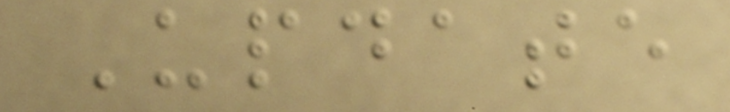Update
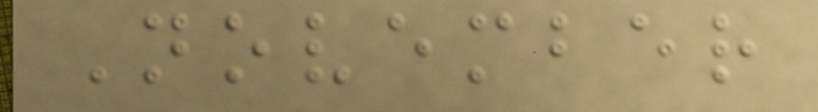November
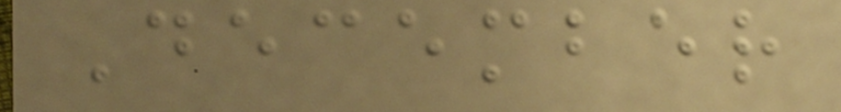December
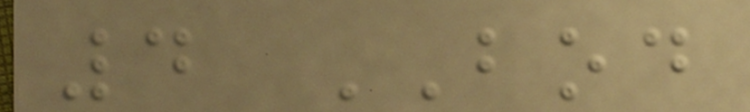4 BOD
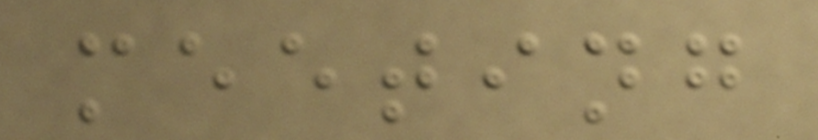meeting
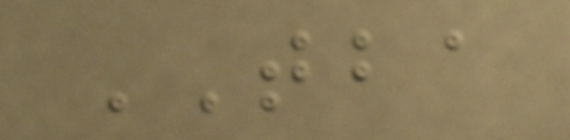TBA
